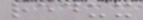redux
